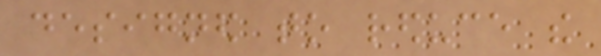designed to reduce the
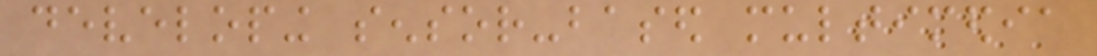developing sensor-based multimedia
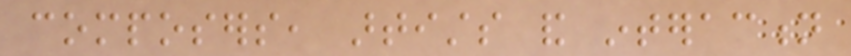composers, artists and interaction
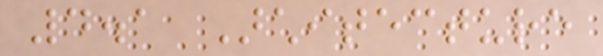4.1 Architecture
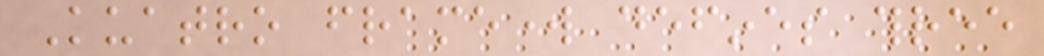Kuatro framework defines three
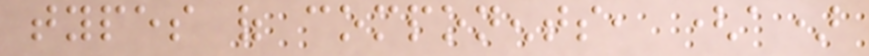types of components, (a)
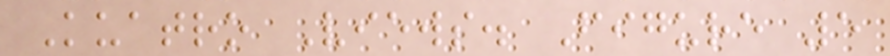Kuatro Views. Figure 5
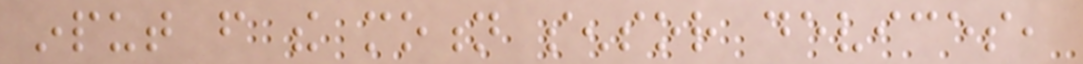input from the motion sensor devices,
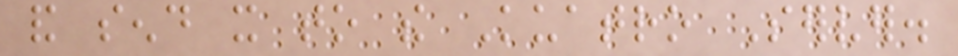and send it to the Kuatro Server.
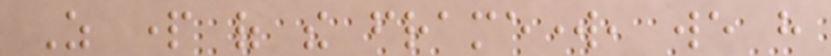As part of the framework, we have
